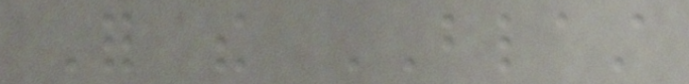For the BLAST
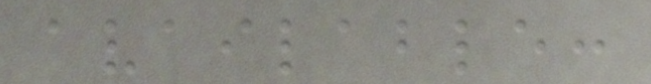available:
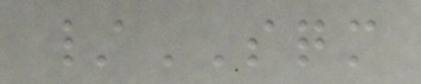/SQM
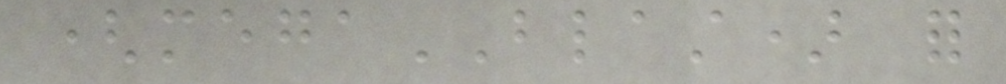(megaBLAST) for
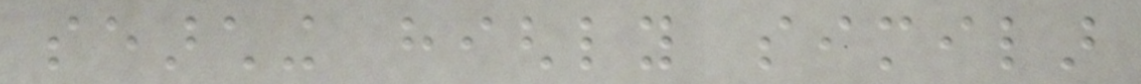searching highly similar
